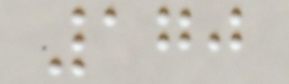170
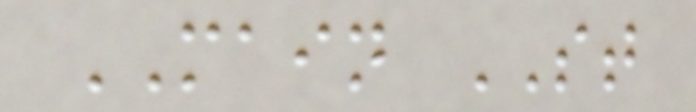MAIN ST
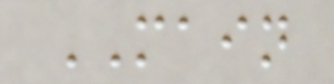MAIN
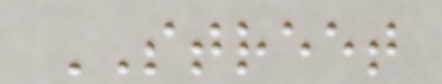STREET
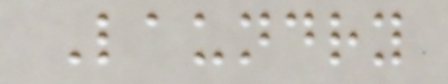Laundry
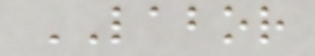LABOR
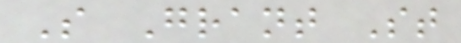S Grant St
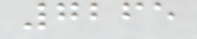7265
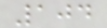104
